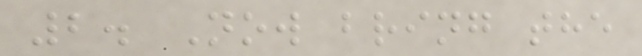2. Now bring the
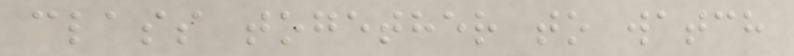class together to watch
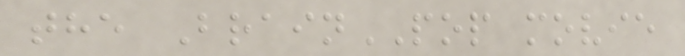the BrainPOP movie
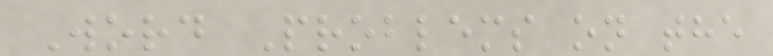Word Problems on the
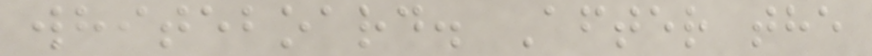whiteboard. After the
